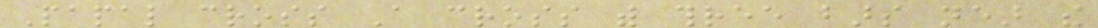Papal cross A cross with three bars near the
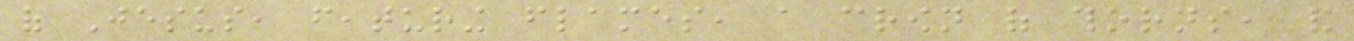of Jesus, featuring flames, a crown of thorns, and
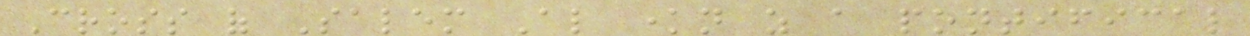Cross of Salem Also known as a pontifical
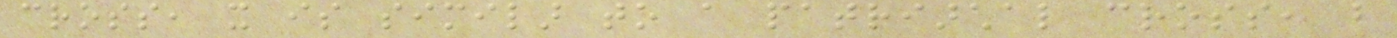cross, it is similar to a patriarchal cross, but
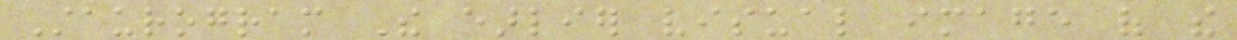Staurogram The earlier visual image of the
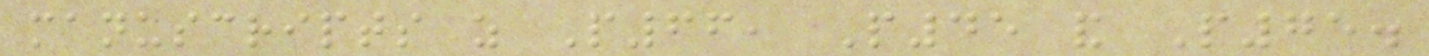manuscripts as P66, P45 and P75.
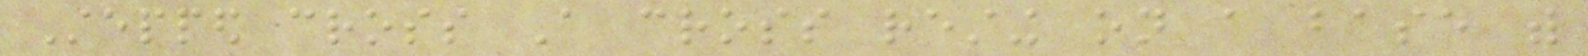Stepped cross A cross resting on a base with
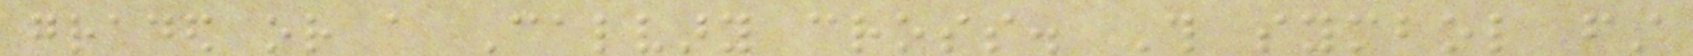graded or a Calvary cross. This symbol first
